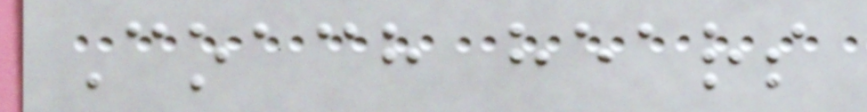Coach hears
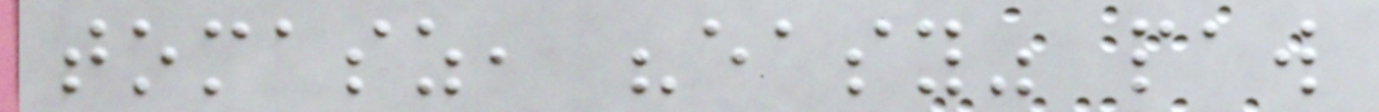tomasz, "easy" paw
